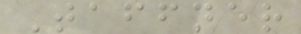Taffner
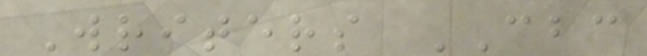Writers CBC
